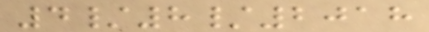4/8/2018
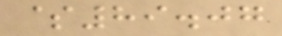$89.07
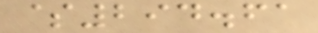$294.61
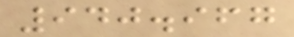940.967
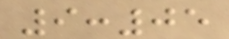9:05
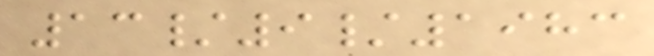13/9/1983
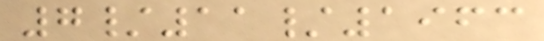7/11/1963
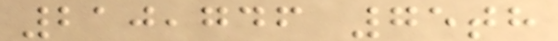210,746 75th
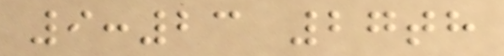9:23 27th
